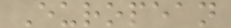European
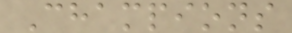Champions
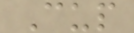Cup
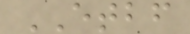ETBF
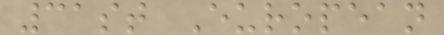31st European
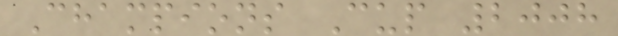Champions Cup 2008
